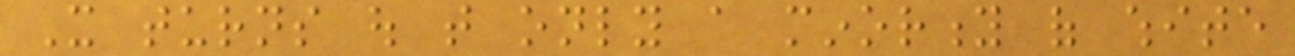It turns out that only a minority of white
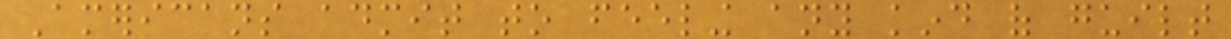Americans admit to feeling any kind of guilt
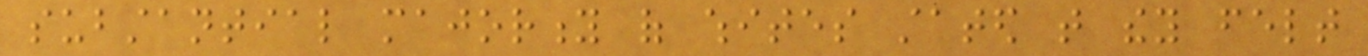substantial majority of whites stated that they felt
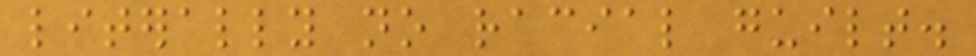literally no racial guilt.
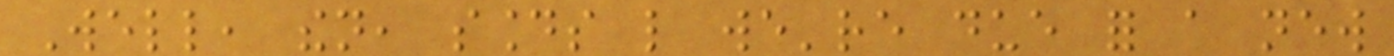Well, then, sounds like we're due for a new
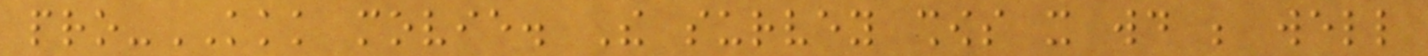pro-KKK movie. The survey shows it would be well
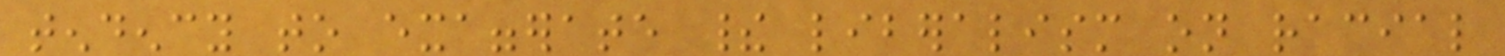tendency to exaggerate their liberalism on racial
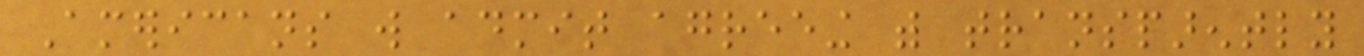Americans will admit agreeing with transparently
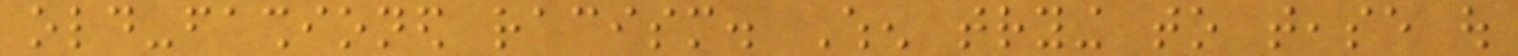old-fashioned racism. When trying to tease out
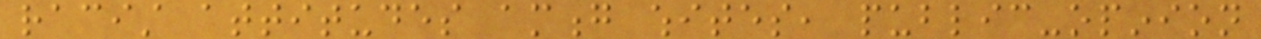racist attitudes among whites, public-opinion
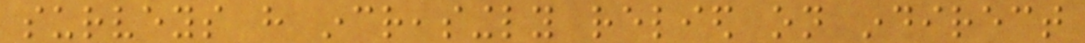surveys have increasingly relied on indirect
